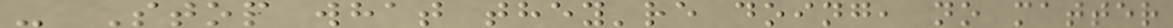- Stop what they're doing, no matter
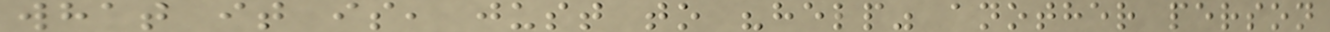what it is, just to "help" another person
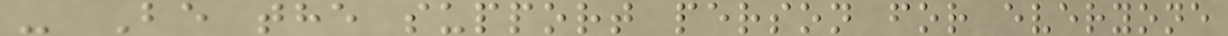- Be the support person for everyone
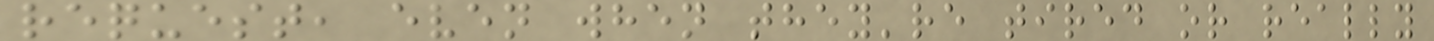request, even when they're tired or really
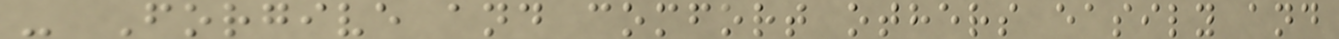- Forgive and comfort others easily and
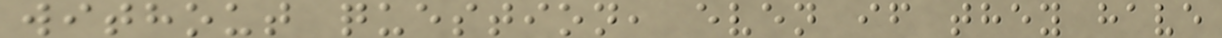without question, even if they have
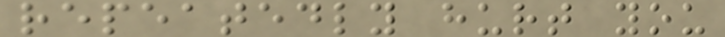repeatedly hurt you
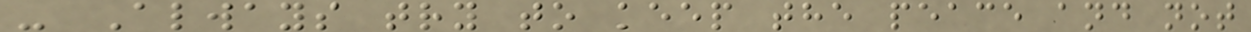- Always try to keep the peace and not
